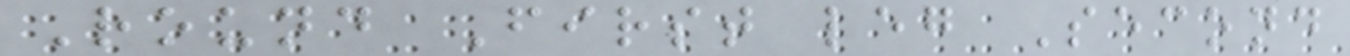Round First leg Second
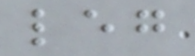leg
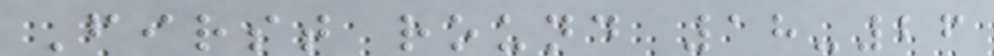First round 18-26
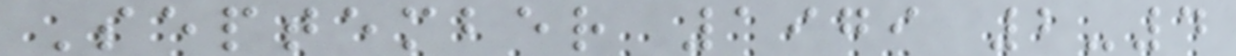September 1979 2-4
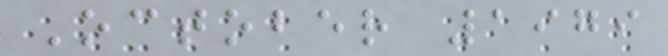October 1979
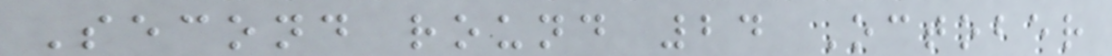Second round 24 October
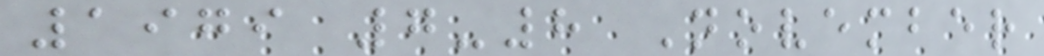1979 7-8 November
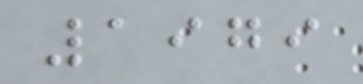1979
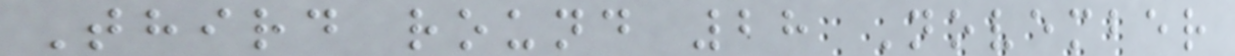Third round 28 November
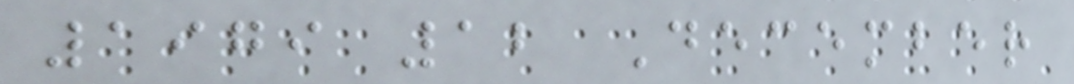1979 12 December
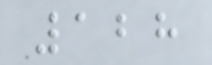128
